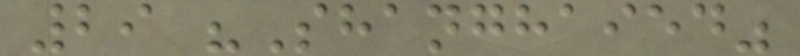29 "Shanghaied"
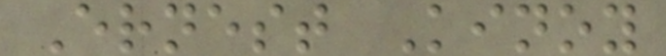Ernest Kinoy
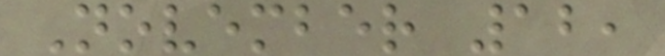November 12,
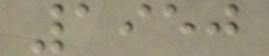1950
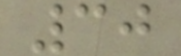30
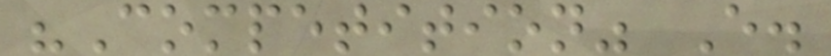"Competition" E.
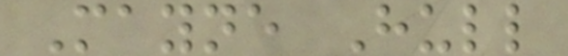Mayne Hull
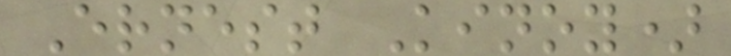Ernest Kinoy)
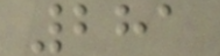281
